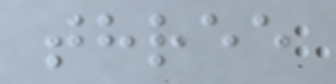three
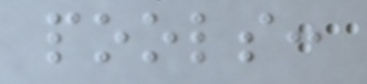pools:
